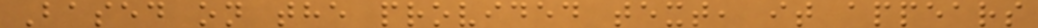Based on the provided text, it appears
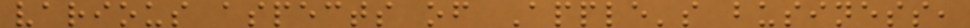various aspects of Apple's business,
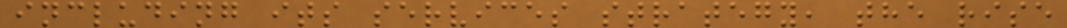including its services strategy, the rise
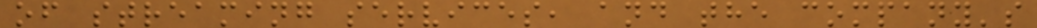of streaming services, and the company's
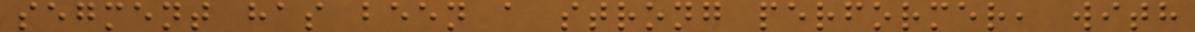segment has been a strong performer, with
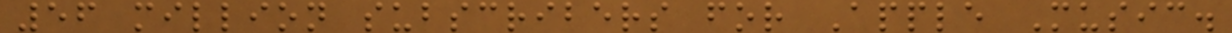56 million subscribers for Apple Music.
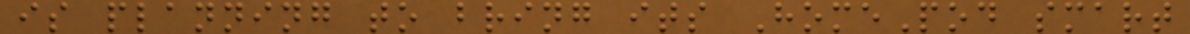is planning to bring its HomePod smart
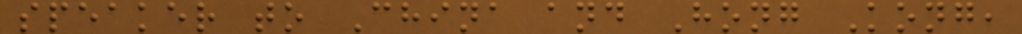speaker to China and Hong Kong,
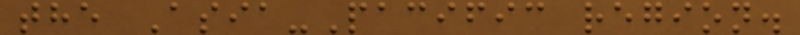the Asia-Pacific region.
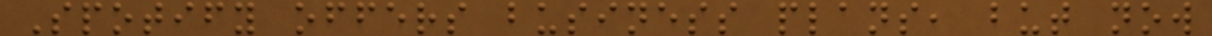Spotify offers business plans, but now
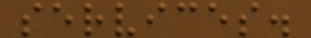services.
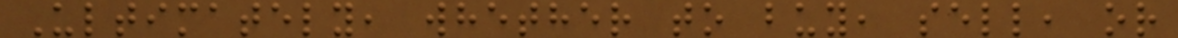Ultimately, whether to buy, sell, or
